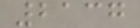2137
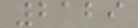2129
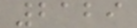2129
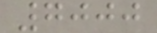7000
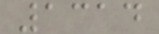1314
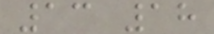13 18
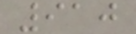910
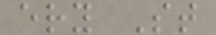ery St
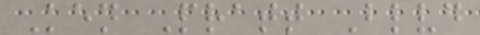Ken Pratt Blvd
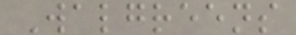Walgreens
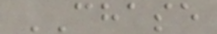CHASE
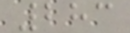283
